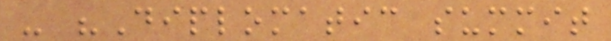- "Diplomatic summit
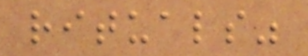rituals"
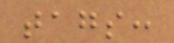tags:
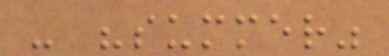- "summer"
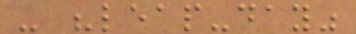- "leap-day"
